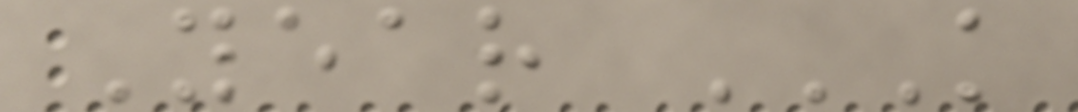Year K
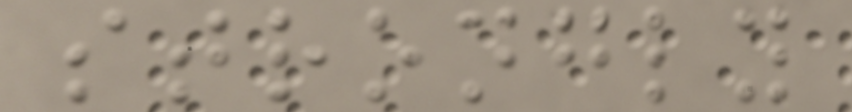strongly
